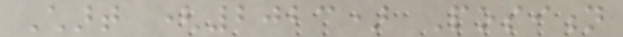Chart (2023) Position
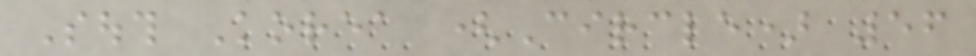South Korea (Circle) 56
